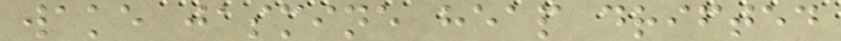wake jasmine heap drifted
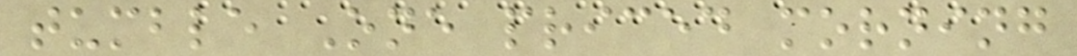tumble One priced morning
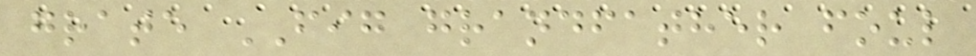grate FIG grandfather foul
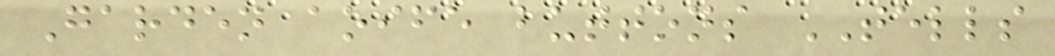Garden aoife buttons TELLS
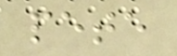pete
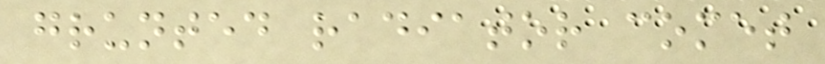grunted radiator comet
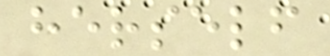herself
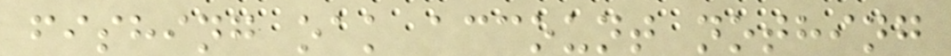fishing oak account nothing
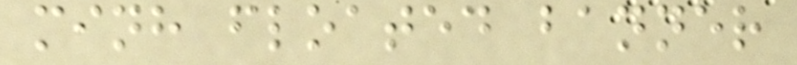minh floated banner
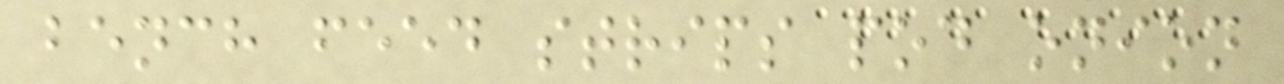bench feed strips pod onion
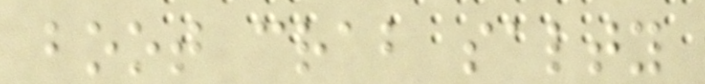boot crab salty
